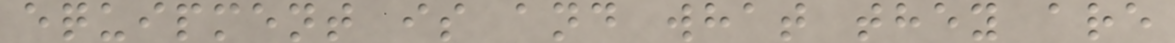equipment is and what they are
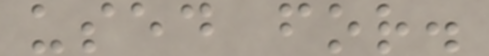used for.
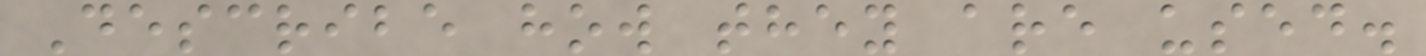Describe how they are used.
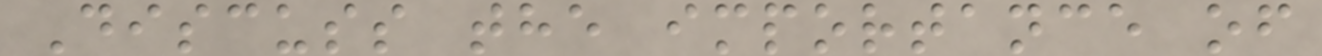Discuss the importance of
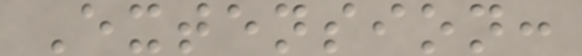Extension:
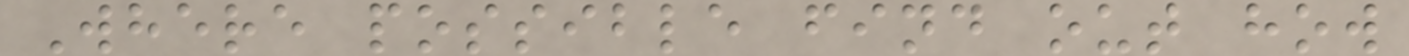Where possible find out how
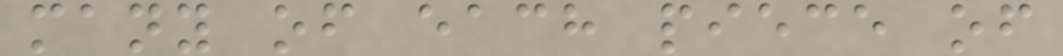many of each piece of
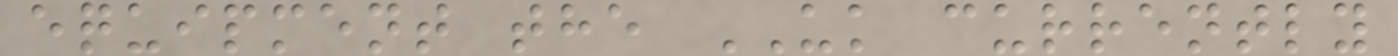equipment the UK currently
